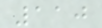110
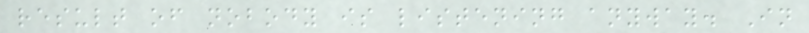result of nobody is listening anyway. In
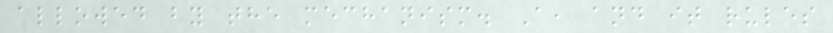allowed by the mechanism. A, and it rules
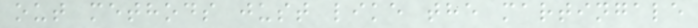out methods just like the martingale
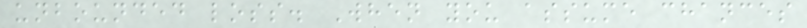unbounded loss. When you assume chances
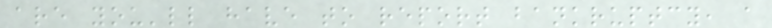are you'll have to report bankruptcy, a
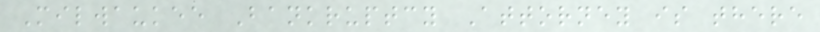Milwaukee Bankruptcy Attorney is there
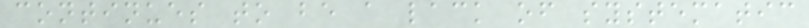continues to be a lack of systematic
